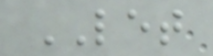LET
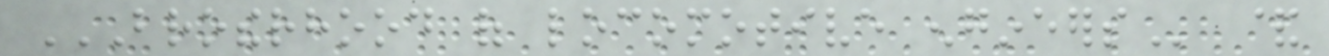BROTHERHOOD OF LOCOMOTIVE ENGINEERS &
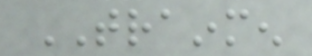TRAINMEN
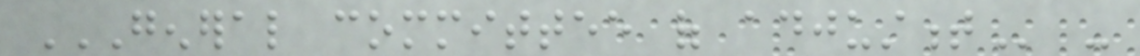GENERAL COMMITTEE OF ADJUSTMENT -
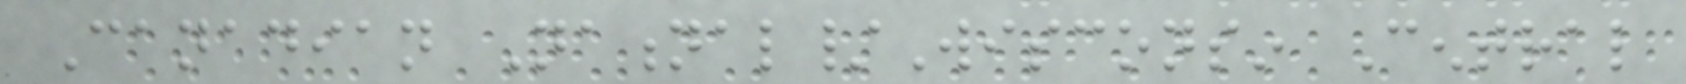Canadian National/Wisconsin Central
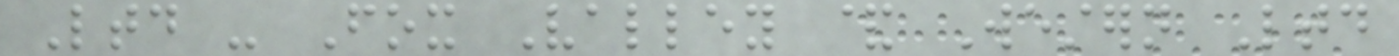Ltd - Fox Valley & Western Ltd
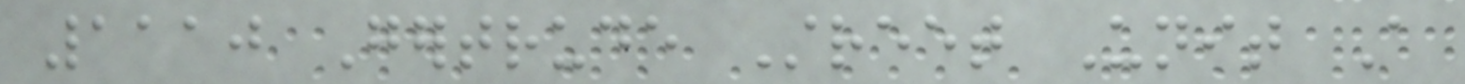1110 Gertrude Street Unit A
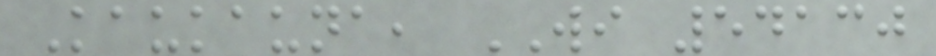Kaukauna, WI 54130
